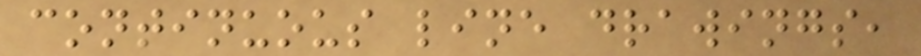continuous line drawings,
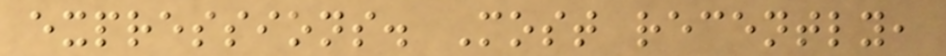expressions. Most recently,
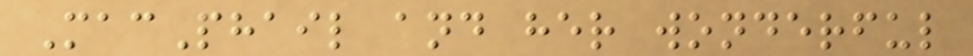MacPhail and her wonderful
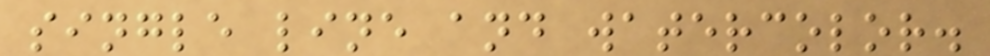single line and watercolor.
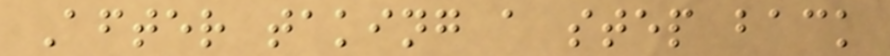After taking a step back
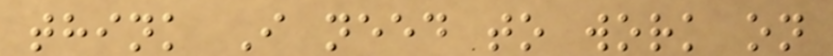think I need to work on
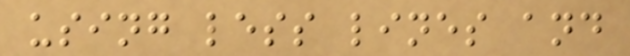using less lines and
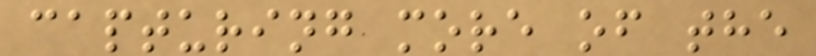capturing more of the
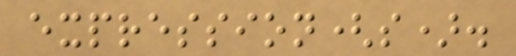expression(s).
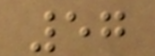57
